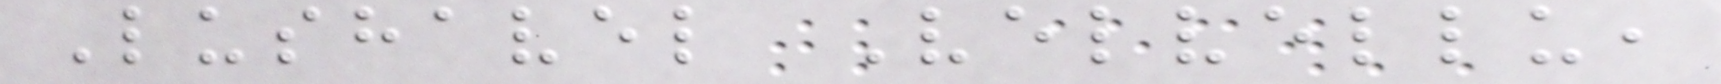Lushavel Velvellu,
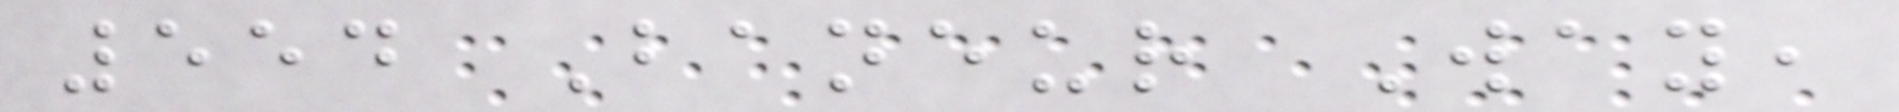554 Baneur Way,
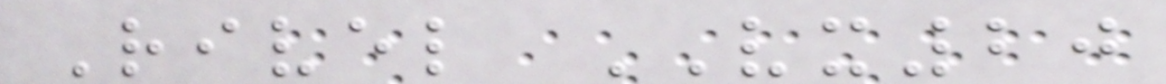Rivel VX20
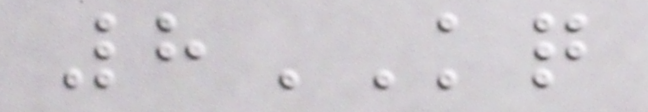8KQ
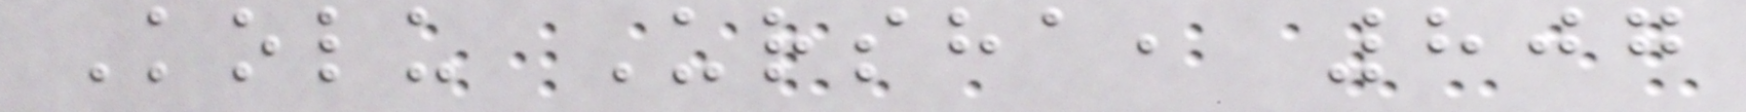Kolu Ursha, 807
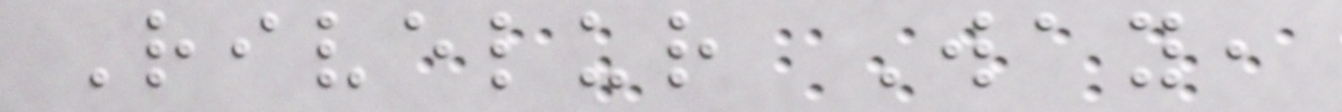Rivelur Way,
